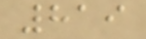819
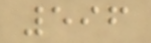596
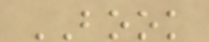BOOK
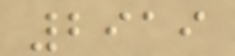2919
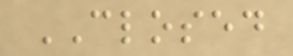CLOSED
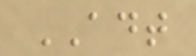ADT
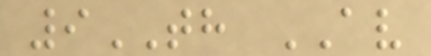9TH AV
